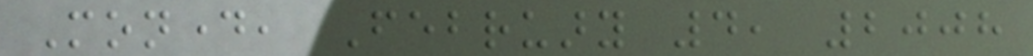Monday, February 4, 2008
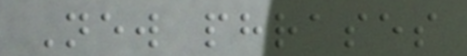New phrases
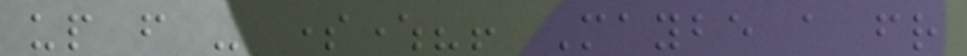up from - somewhere?! Maybe a friend
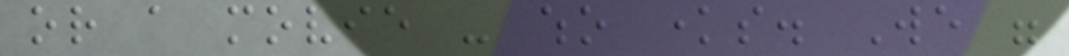or a movie - who knows. We were
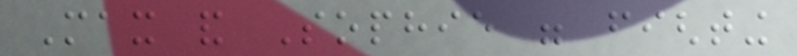Max and Sophie were fighting
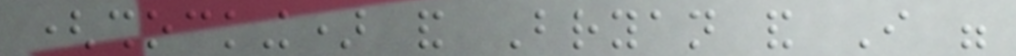(shocking) and Bryan and I were
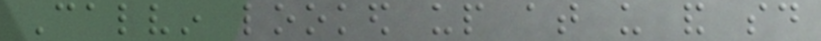Calvin looked up at us and said
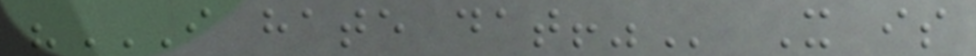"I HATE DAT!" It is
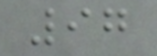97
